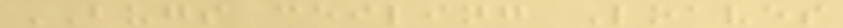BUGS ceiling Loaves
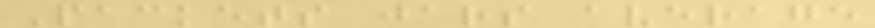Packets jars average
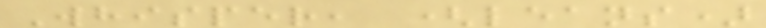Whisper, (leans)
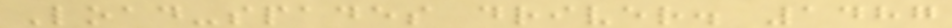Load-spades driver. 1487
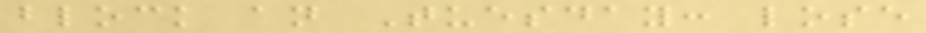block an Tuesday: lose
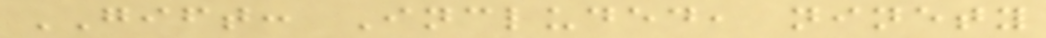GIFT: Included, ninety
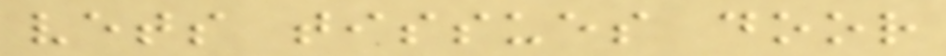vets tissues door
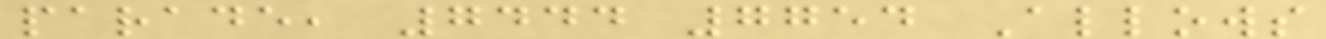parade, 7444 7754 Allows
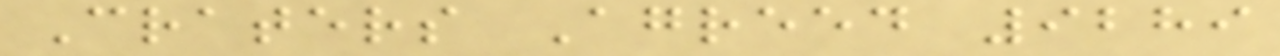Craters Agreed 9289
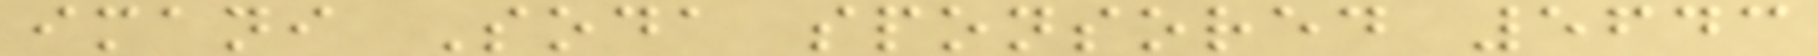imani Soda sponsored 5643
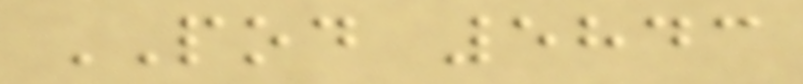POD 5843
